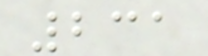231
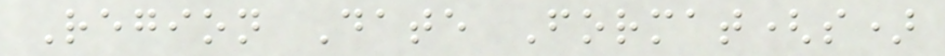Region Date Format(s)
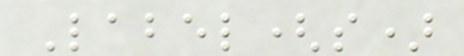Label(s)
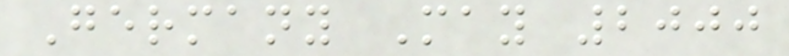Germany May 2000
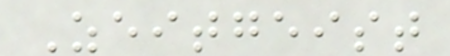Zeitgeist
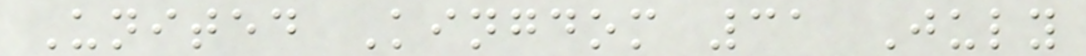United Kingdom 31 July
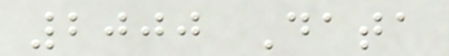2000 Data
